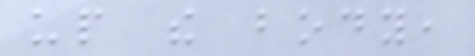up the body,
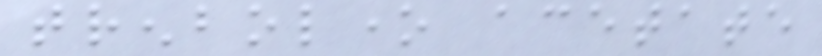trenbolone acetate
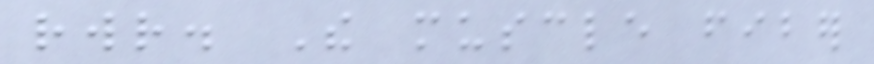rwr. The muscle fiber
